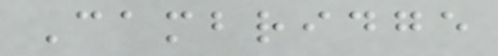Cambridge
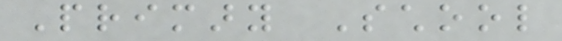Primary School
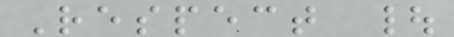Respect |
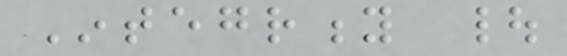Integrity |
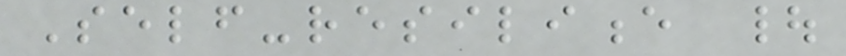Self-resilience |
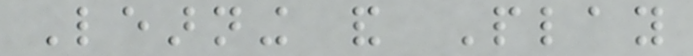Learning and Play
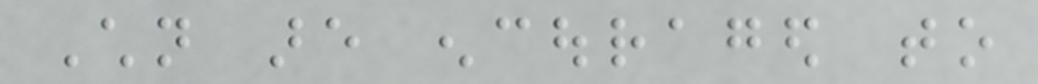Children are encouraged to
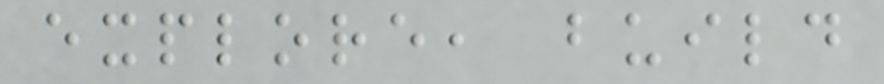explore, build
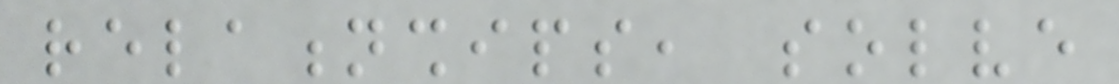relationships, solve
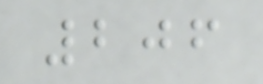206
